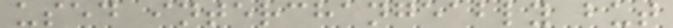used interchangeably but
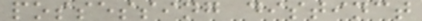possessing distinct
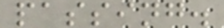passing.
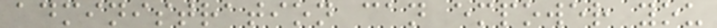administration can empower you
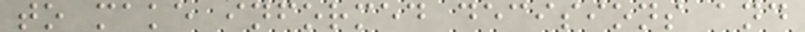to make informed decisions and
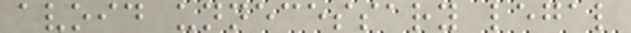avoid unnecessary legal
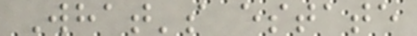What's estate
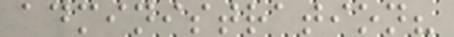administration?
